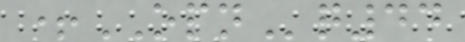+OPNq44
